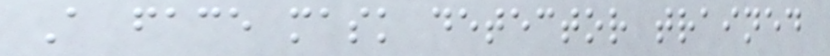A face mask detector trained
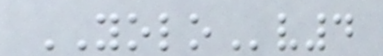YOLOv4
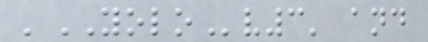'YOLOv3' and
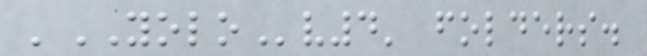'YOLOv4' folders.
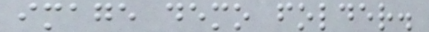image demo folder.
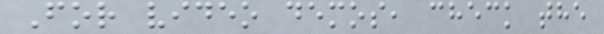For video demos, check the
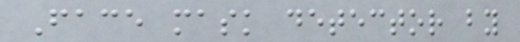Face mask detector by
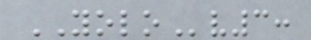YOLOv3:
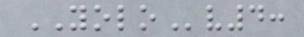YOLOv4:
